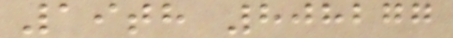19th 808277
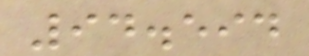94.594
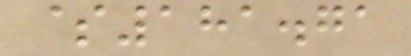$181.71
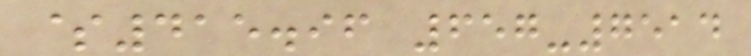$415.96 657-7514
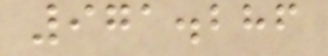971.286
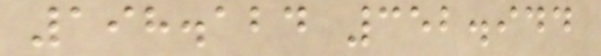198.124 352.944
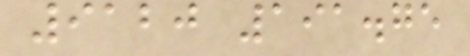9120 191.75
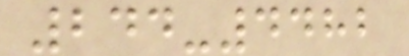244-4482
